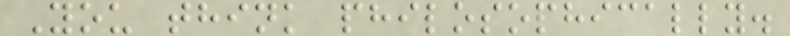You think philosophically.
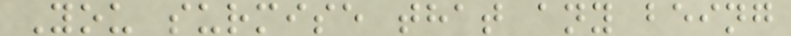You surmise that any being
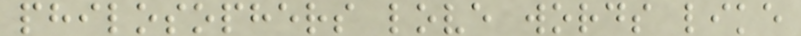philosophers love words like
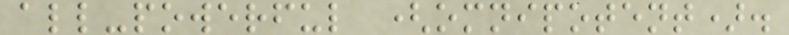all-powerful (omnipotent).
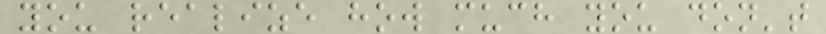you realize how much you don't
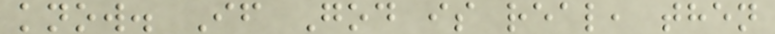know. If God is real, then
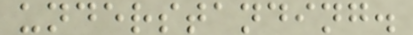understanding.
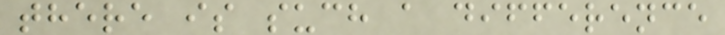there is such a difference
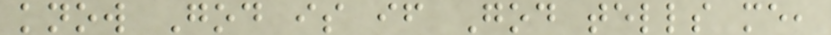know God is if God tells me,
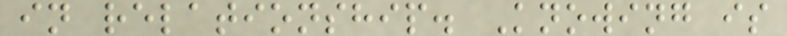in relationship. Knowing is
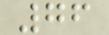76
